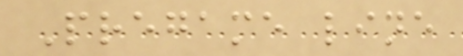Pregame line
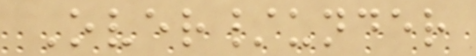Over/under
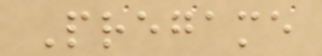Pregame
